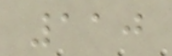110
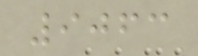9063
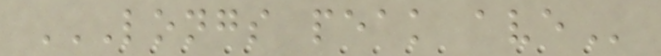LONGS PEAK AVE
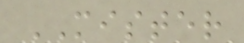MISTER
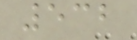532
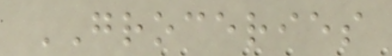GROCERIES
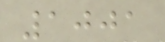1001
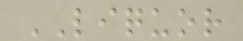LIQUOR
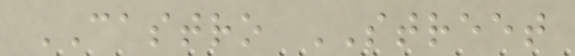CASTRO STREET
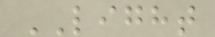LIGHT
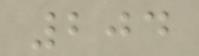204
